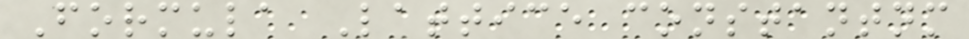Formula Lattice constantnm
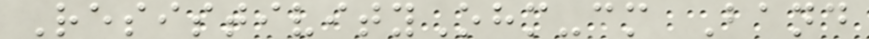ResistivityOhm-cm Band
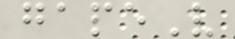gapeV
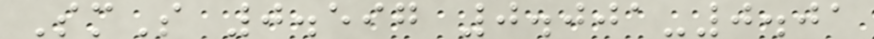SmS 0.597 0.001-0.01
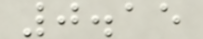0.15
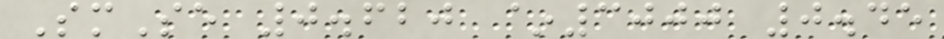SmSe 0.620 ~3000 0.45
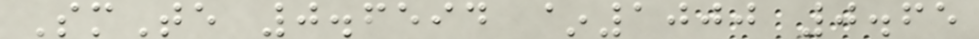SmTe 0.6594 ~1000 0.65
